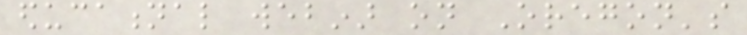educational webinar on Oregon's
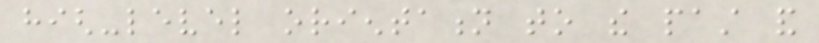high-level orientation to the past and
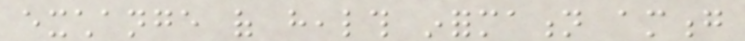exchange of health information among
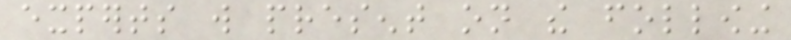experts will present on the following
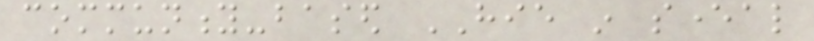community-based HIE in several
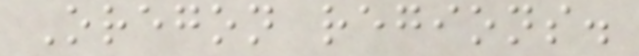Oregon regions.
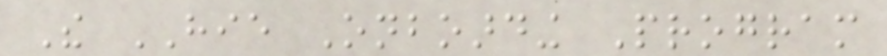The HIE Onboarding Program
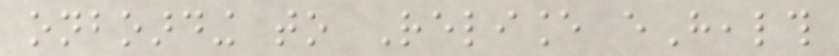onboarding to Reliance eHealth
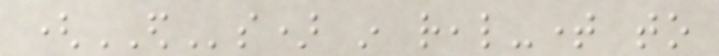(EDs) in real-time to
